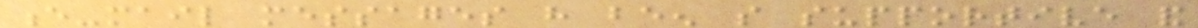e-mail messages have been so supportive and
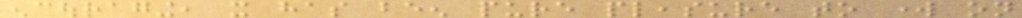encouraging, it has been pure pleasure to work on
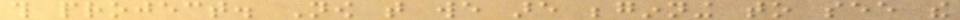this project. Now that we are beginning to see the
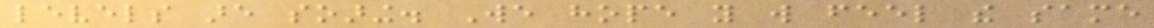levels are soaring. We hope you will feel the same
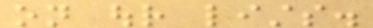on our lists.
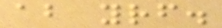about yourself.
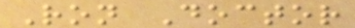Ron Doctor
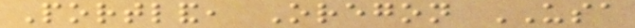Portland, Oregon USA
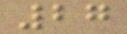27
